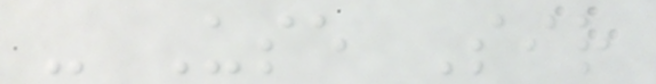- Use Sir
